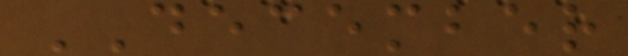DECEMBER
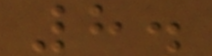8.
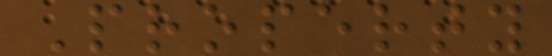Property
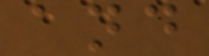and
